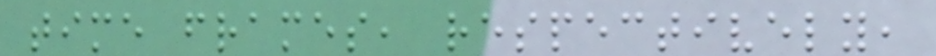time frames, respectively,
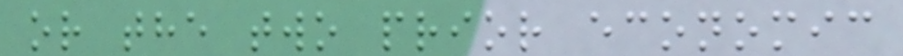or the two prior economic
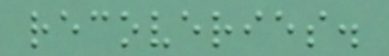recoveries.
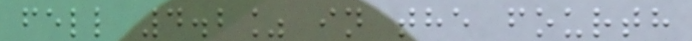fell 4.2% in the fourth
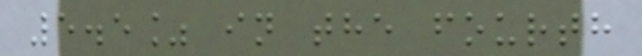5.5% in the fourth
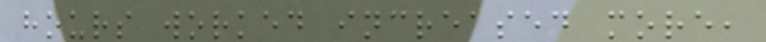hours worked increased more,
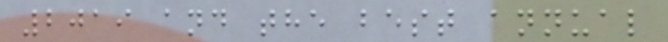2019 and the best annual
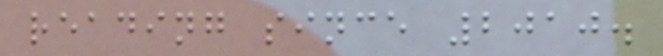reading since 2010.
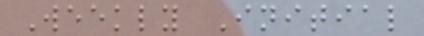Weekly Initial
